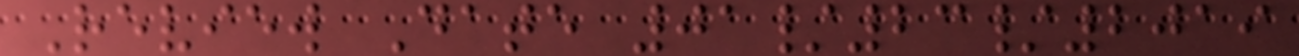Review Date 01/23/2019
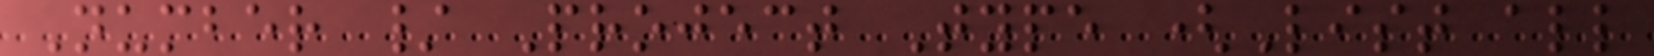Number / Project Type (List all
